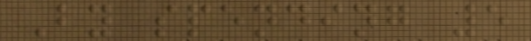By spending 5
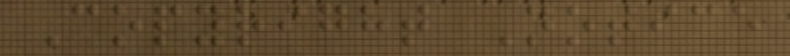Copyright Notice
